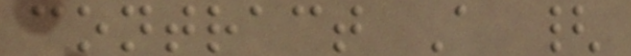contract A {
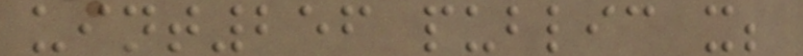uint256 public x;
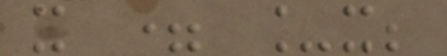x = _x;
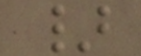}
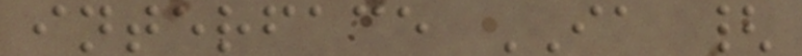interface IA {
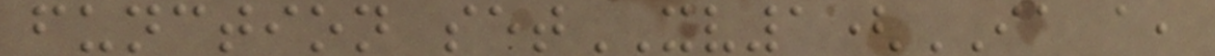function setXV1(IA a,
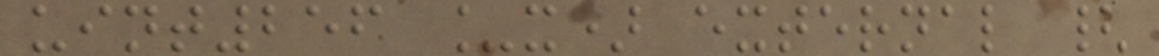uint256 _x) external {
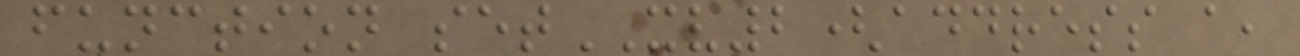function setXV2(address a,
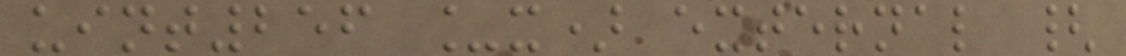uint256 _x) external {
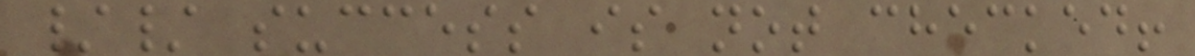// success is not checked!
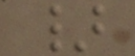}
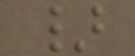}
